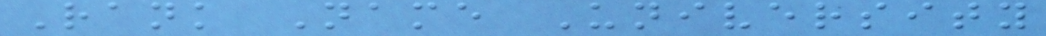Rank Name University
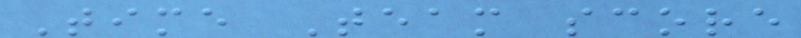Time Team score
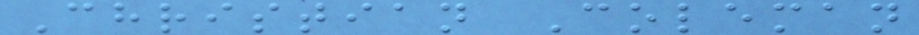Christian Coleman
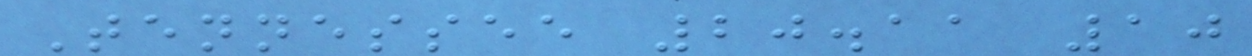Tennessee 20.11 10
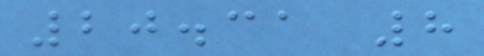20.31 8
